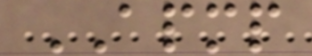APMP
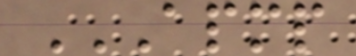APMP
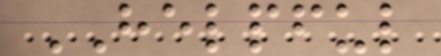HELPFUL
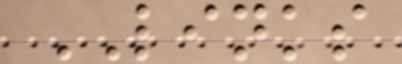LINKS
